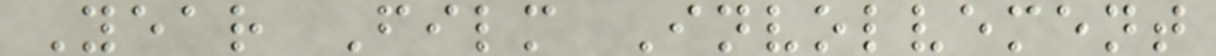Year Film Involvement
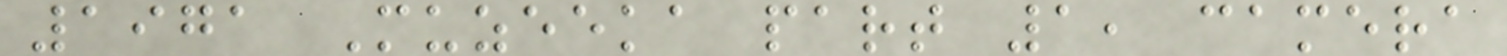1971 Muzeeka part 1, camera
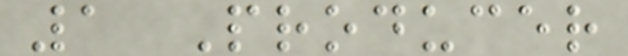1 Producer
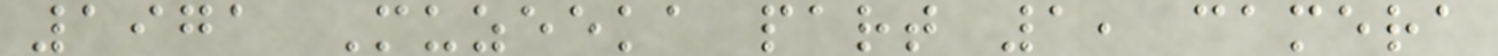1971 Muzeeka part 1, camera
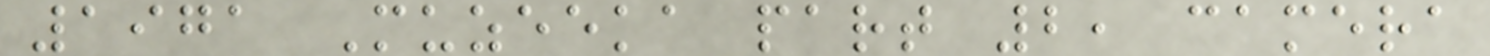1971 Muzeeka part 2, camera
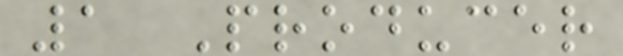1 Producer
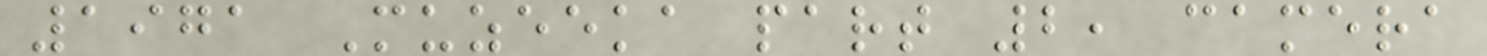1971 Muzeeka part 2, camera
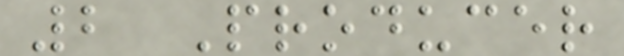2 Producer
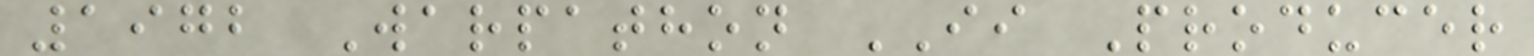1972 Warpathon II Producer
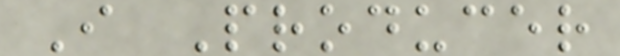I Producer
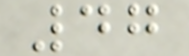47
